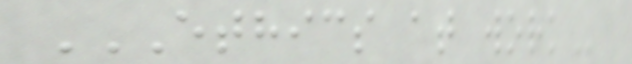ETHICS AT WORK
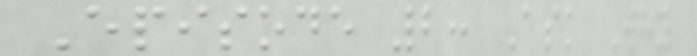Episode 2: Ask Why
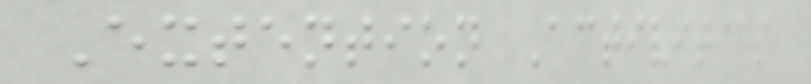Extention Activities
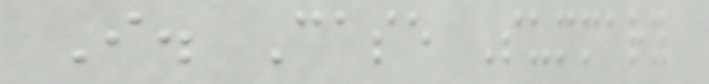I. Case Summary
